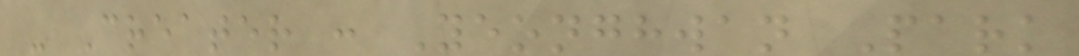- Creater : Yeonghwan Park
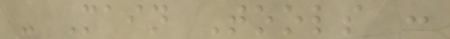- Main Tools :
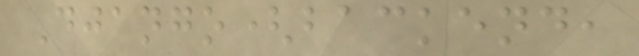Django(backend,
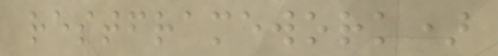restframework)
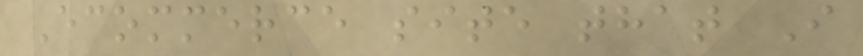Ecommerce site that I
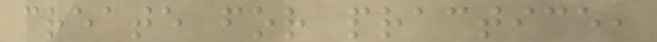create for practice,
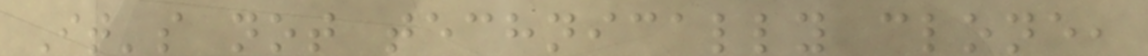It's not technically clone,
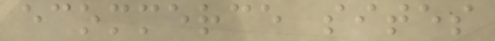ecommerce sites
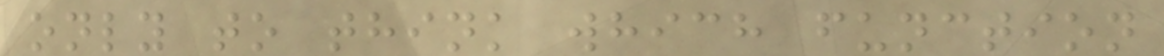only to think which function
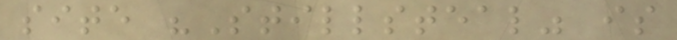site "Stillsteal" is
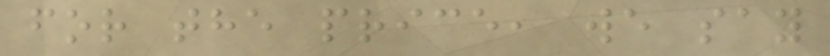for the price, we say
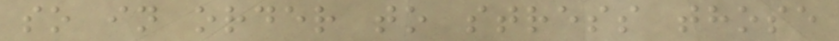so in order to stress those
